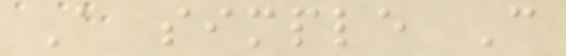A simple C
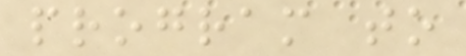program to
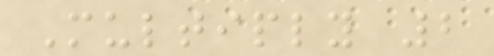Multiply 2
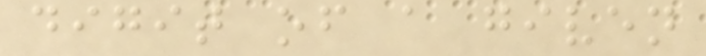digit of a given
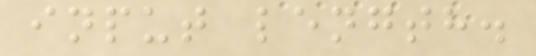input length.
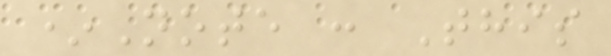*Note : This
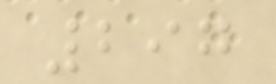297
